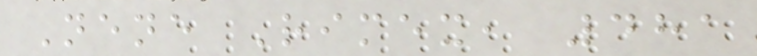Nene Rimex, 481
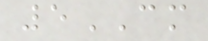5CM
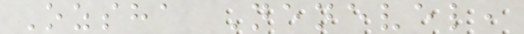Ozsha Nenevel,
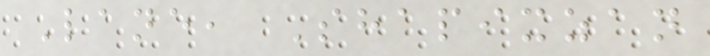Lane, Shapixzan
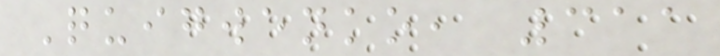Quigwenko, 311
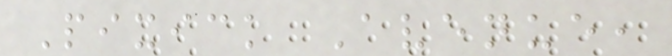Pixick Avenue,
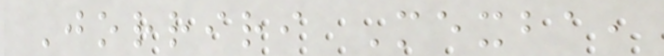Jorriri Mexba,
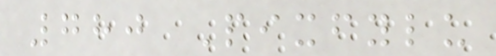780 Pixfylu
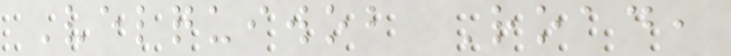Velquiwob Road,
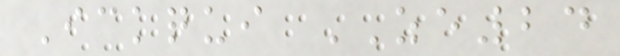Ickqui ZE24
